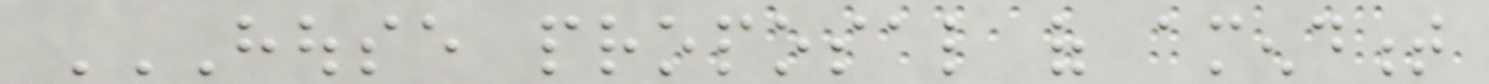HOUSE PROPOSAL OF AMENDMENT
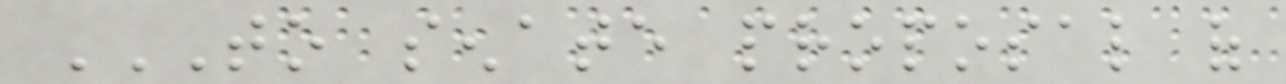TO SENATE PROPOSAL OF
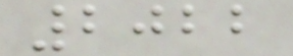2022
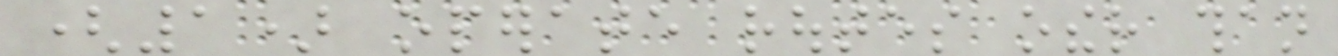(1) operate routes other than
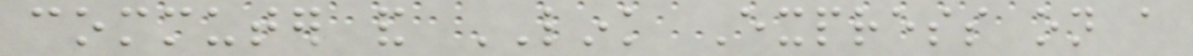commuter and LINK Express on a
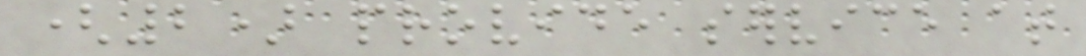(2) provide service at
